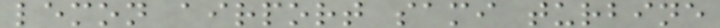lemon airport sami turbine
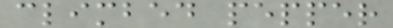climbed pepper
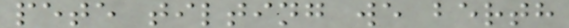pete tilting we berth
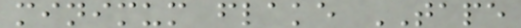minimum flake TAPE
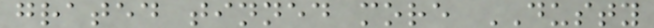grated tinned more DUSTY
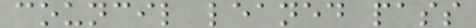council leaned pass
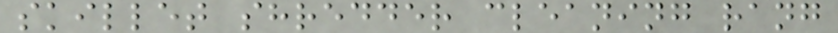skillet shredder cleaning rang
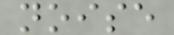noise
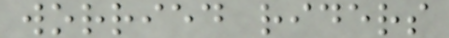worried riders
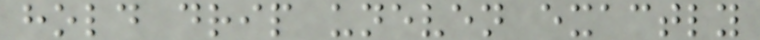hold drip uneven exactly
